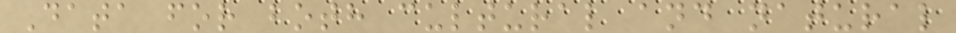Data for both cultural and natural
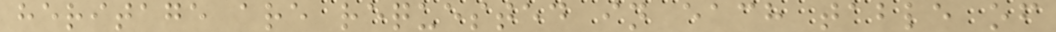heritage are requested in each table of
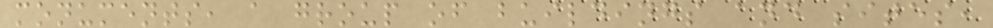monuments, a group of buildings and sites,
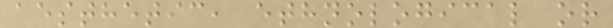aesthetic, ethnological or
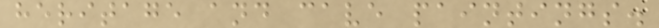heritage and cave paintings.
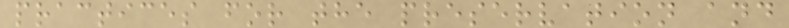practices for the preservation and
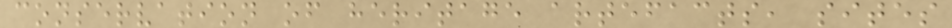conservation of heritage artefacts, sites
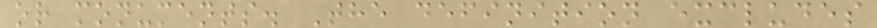or monuments. The definition excludes
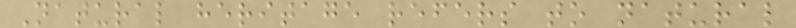Natural heritage refers to natural
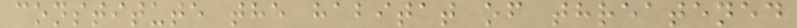constitute the habitat of threatened
